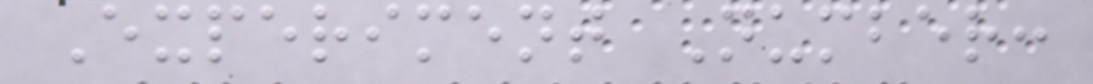Experiment Number:
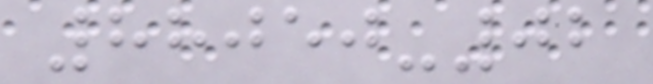88050-02
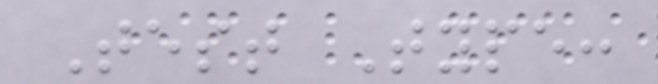Test Type:
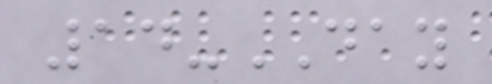14-DAY
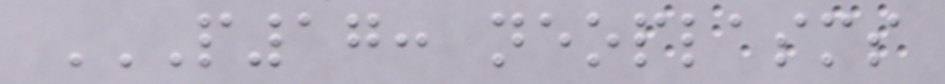P17: NEOPLASMS
